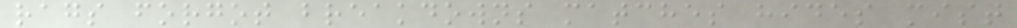rags forgot breakdowns matches hides mist
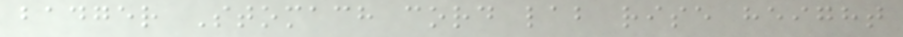badger Stomach cord lab rise height
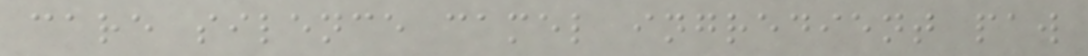care silence camel ingredient paw
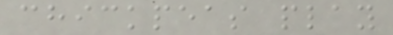chickpeas play
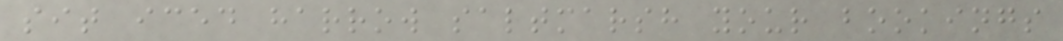sit iced harrow saltmarsh your bookings
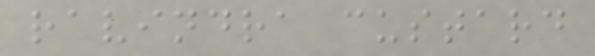ravindra custard
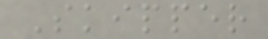Skipper
